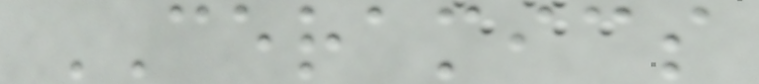CERAMICS
